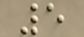5
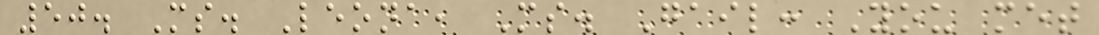50. Ms. Leona, Ms. Gail: You met
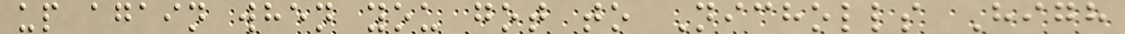up again when you got to Nicholls High
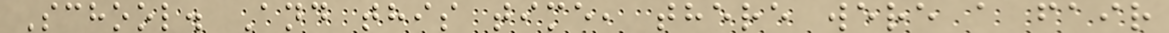School. And this time, there were a fair
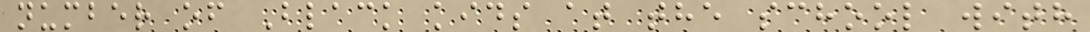number of Black kids at the school with
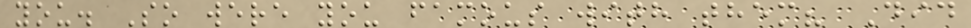you. So were you famous with them? Did
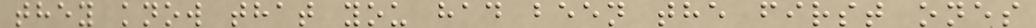they know that you had been the first ones
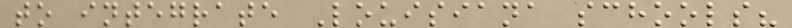to integrate Louisiana schools?
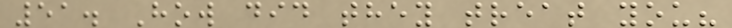51. How did they treat you?
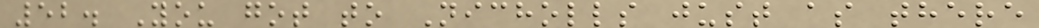52. You got to Nicholls just as there
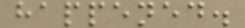happened.
